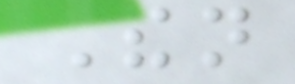Then
